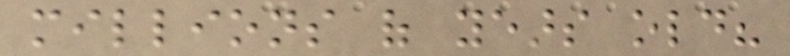millions of years old?
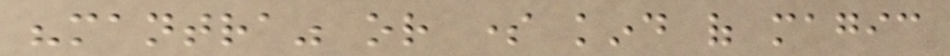"mantra" or some kind of magic
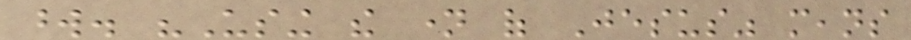word. "Using the name of Jesus" means
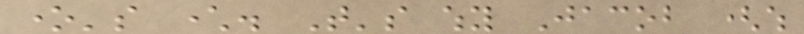one's character. That's why Jacob (which
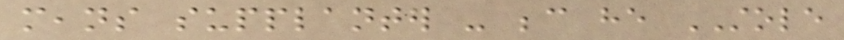means supplanter - because he STOLE
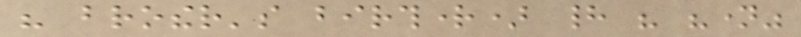his brother's birthright) had his "name"
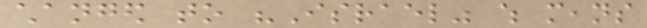changed to "Israel" which means
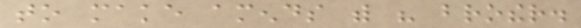to make amends with his brother.
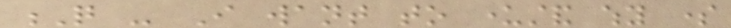Q - I want to understand why some
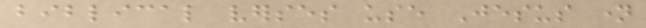biblical verses use Jesus name
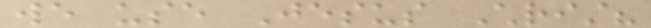we use Jesus Christ?
